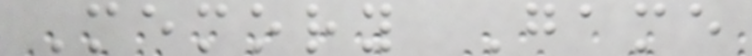Memory Game
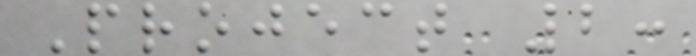Project 2:
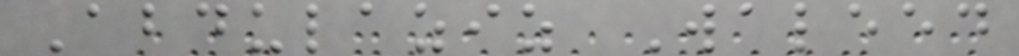Abdulaziz Waleed
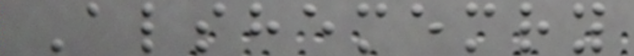Alshememry
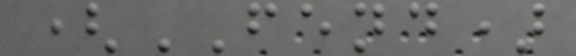(FEND)
